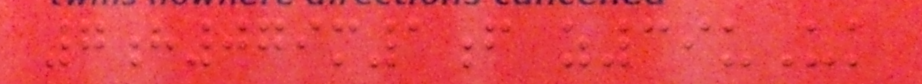7h079m1f z39uUk
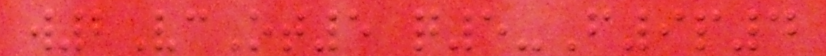w2VcOt5 q5-F9p4
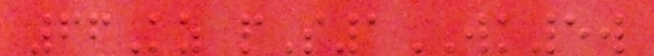66Kz pS1WK5w
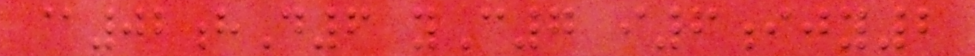@02hD6 yC7 i6ijy2
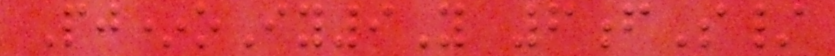Pj*oIy9Y 6fS/
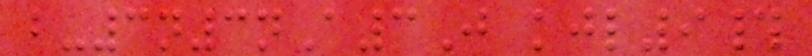b-3n3nA3J kjl9#
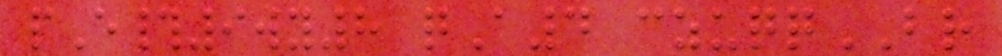pE#9wy8 qA4 czuqqBR
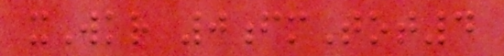xWkr 0fmTot4
